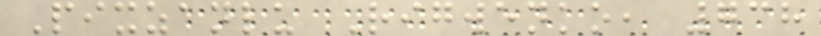Pixzanlu Rigwenko, 738
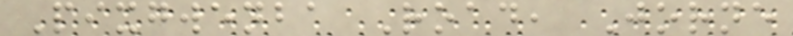Pixgwenba Road, Jorne
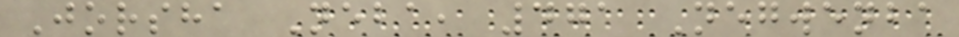Jorsha Neba, 471 Negwenba
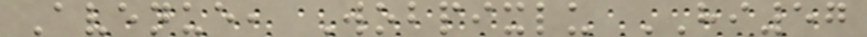Avenue, Wobpixlu HI57
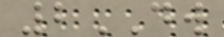2DW
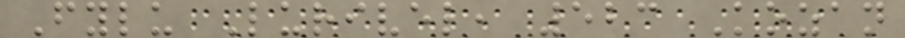Fylu Lurivel, 523 Kozan
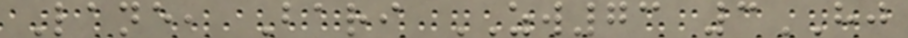Lane, Bari ZW73 3HJ
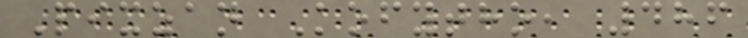Pixzan Kofytho, 486
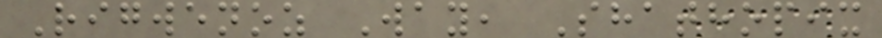Rigwenoz Way, Shathopix
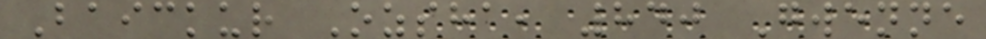Baickur Ozsha, 840 Gwenne
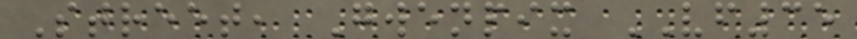Street, Gwenpix VF35
